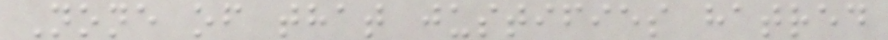None of that justifies hatred
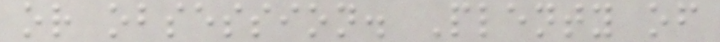or obsession. Plenty of
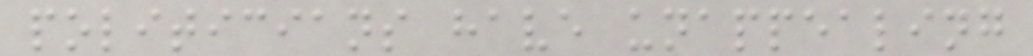politicians have unappealing
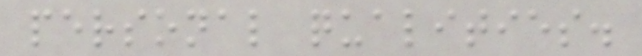personal qualities.
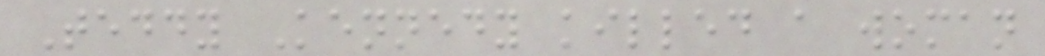Teddy Kennedy killed a woman
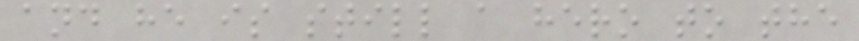and he is still a hero to the
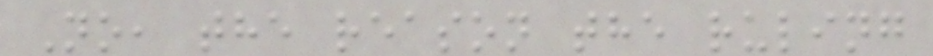No, the reason the ruling
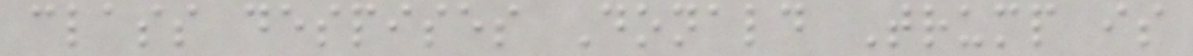class despises Donald Trump is
